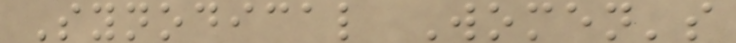Synodical Women's
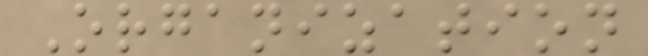Organization
